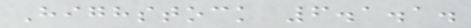Highstock 6.1.1.
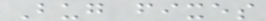Bug fixes
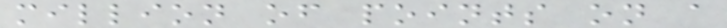million of points on a
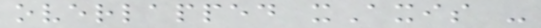overlapped xAxis -
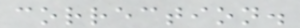correction.
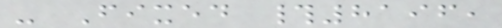- Fixed #8196,
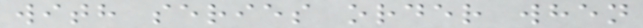with series order when
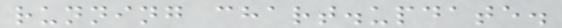running chart.update.
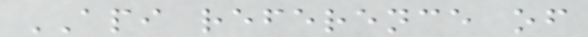API reference of
